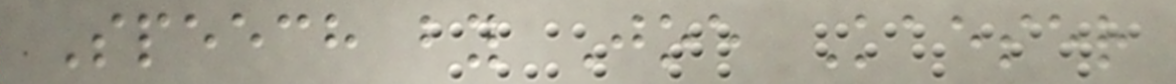Speech by Joe Kaeser
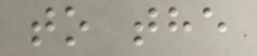to the
